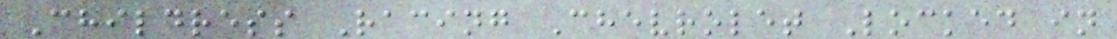Childress Racing Chevrolet Locked in
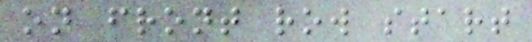on front row start
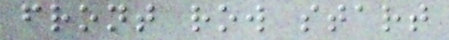front row start
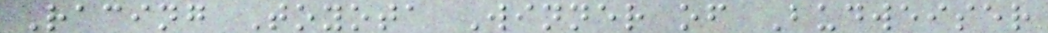Racing Toyota Winner of Budweiser
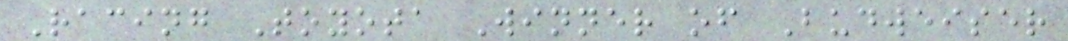Racing Toyota Winner of Budweiser
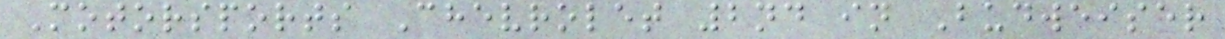Motorsports Chevrolet 2nd in Budweiser
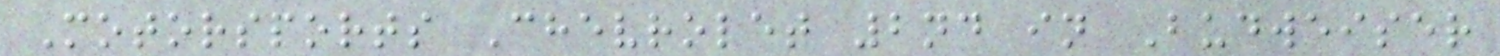Motorsports Chevrolet 2nd in Budweiser
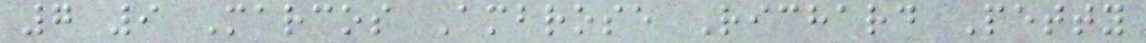7 9 Marcos Ambrose Richard Petty
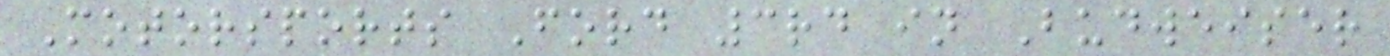Motorsports Ford 3rd in Budweiser
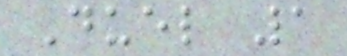Duel 1
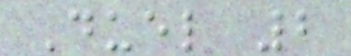Duel 2
